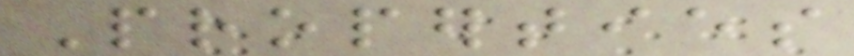Properties
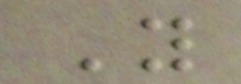You
